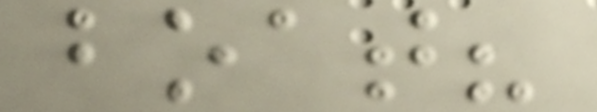boat?
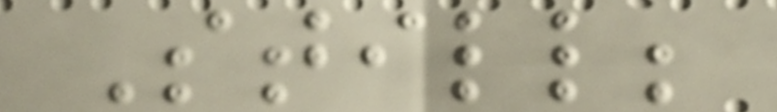Still;
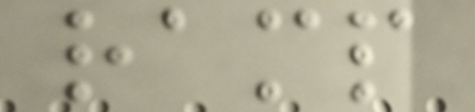ramp
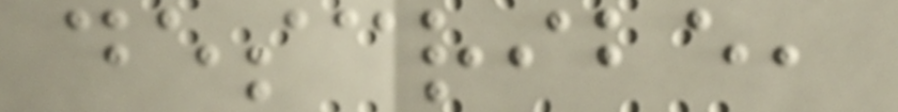describe,
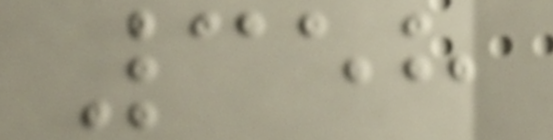358
